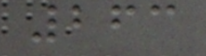263
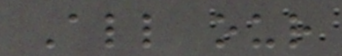All our
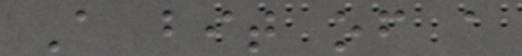A bit of a
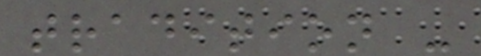tradition -
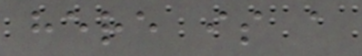here is a
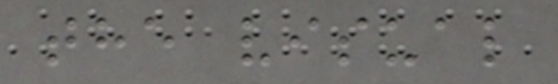the visual
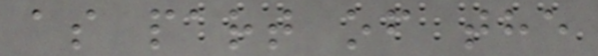as part of the
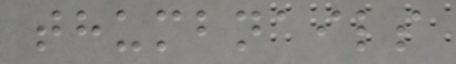thumbnails
